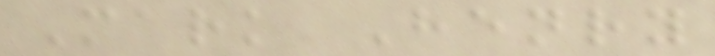Mark Henry
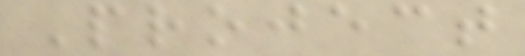Project
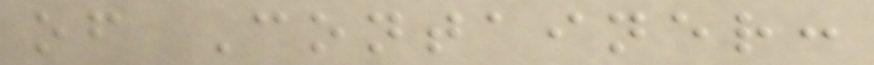of Container:
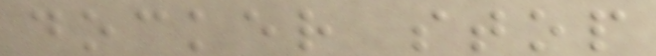docker stop
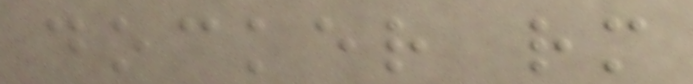docker rm
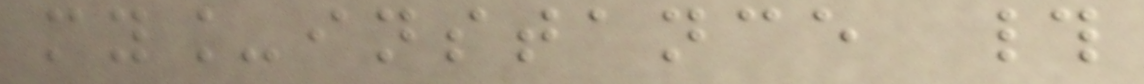my_instance #
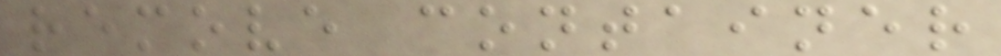remove container
